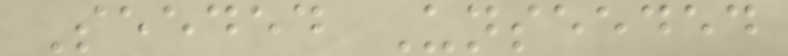Seeded Unseeded
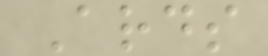Ards
